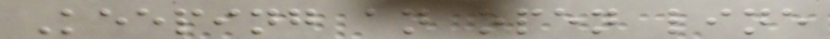Keeping an open line
